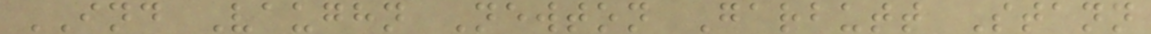IND Vaughn Newton Garbutt Stann
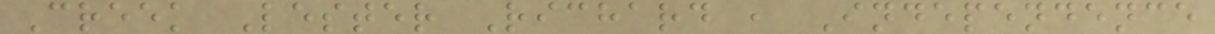Creek Lester Richard , Independence
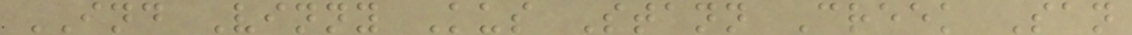IND Vinny Kus Stann Creek San
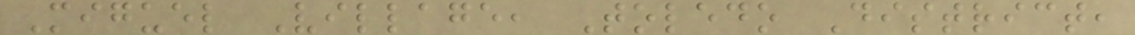Miguel Village, Toledo District,
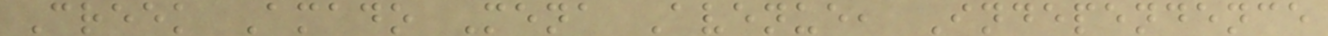Creek Amado Mena Avenue, Independence
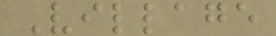Village
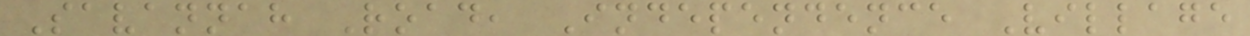Savannah Road, Independence Village
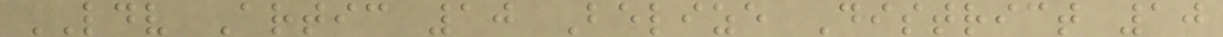LDV Artic 10 Belize District 10
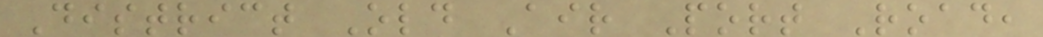District Old Air Port Road,
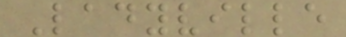Ladyville
